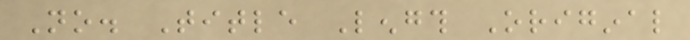No. Title Length Original
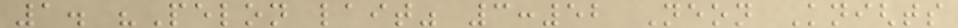1. "Pelon lait" 3:52 Neon Knights
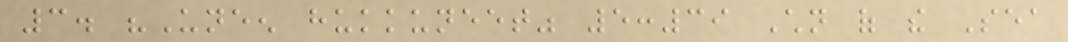3. "Uneen hukkuneet" 5:39 Children of the Sea
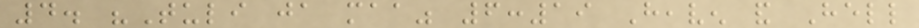4. "Tuli ja maa" 6:19 Heaven and Hell
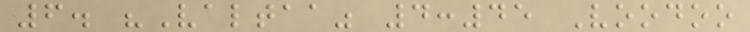6. "Valtaa" 4:45 Voodoo
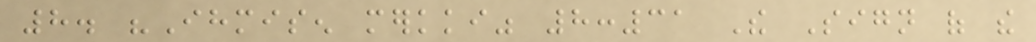8. "Ihmisen merkki" 8:31 The Sign of the
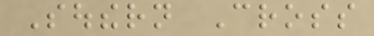Southern Cross
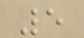5
